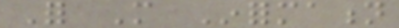For More Information
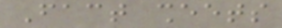Fact sheets
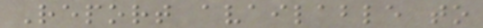Report available to
